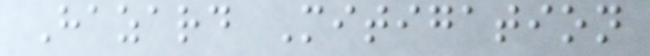Hazard Mitigation
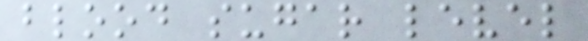blood sugar level
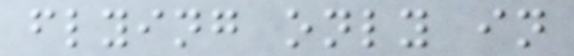flying only in
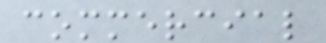commercial
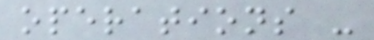operations -
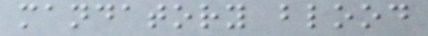mandatory blood
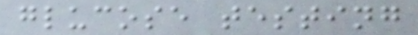glucose testing
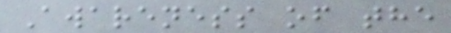Awareness of the
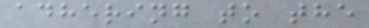adhering to the
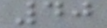40
